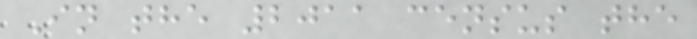In the 2011 census the
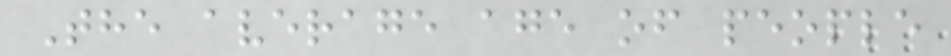The average age of people
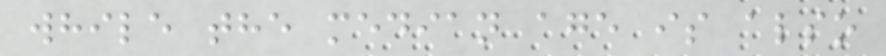while the median age is also
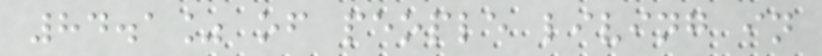84.1% of people living in
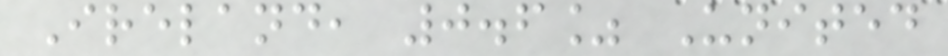Ireland, 0.6% United
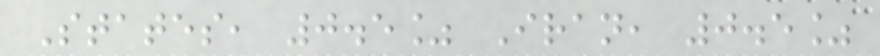States, 0.5% Iran, 0.5%
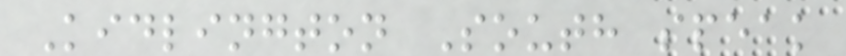Kidlington South speak
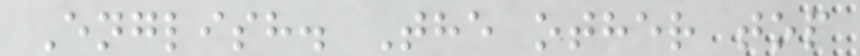English. The other top
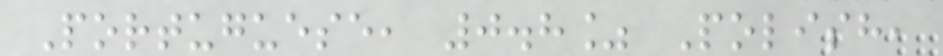Portuguese, 0.8% Polish,
